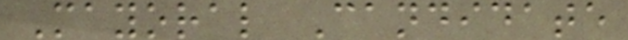Mayoral Candidate
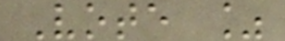Vote %
